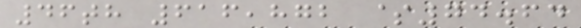46th 616,872 $74.64
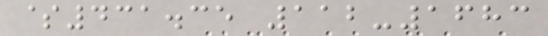$431.35 112-1683
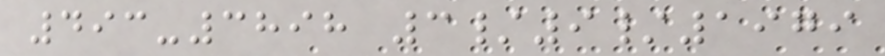493-3898 3/9/1979
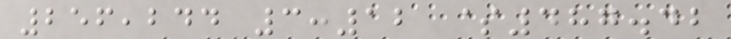256,244 3:12 $487.42
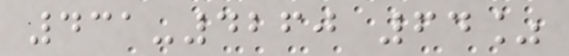431-4260 64%
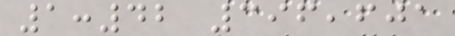1:42 396,601
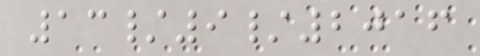13/9/2016
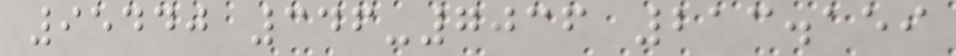95440 346-7036 213.159
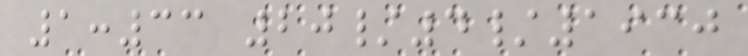1:33 20/4/1930
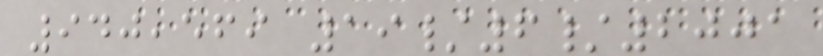940,569 19/6/2001
